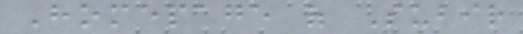Homepage of Subir
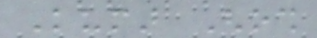Kumar Ghosh
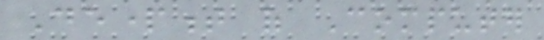Department of Computer
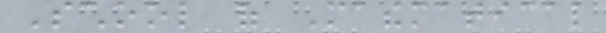School of Mathematical
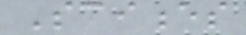Sciences
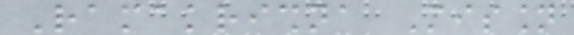Ramakrishna Mission
